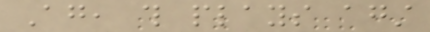Again, this plays against
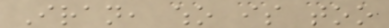Iran, who is too
